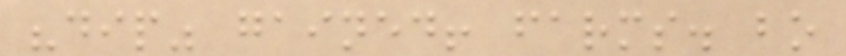"dip" gained! farms. bo
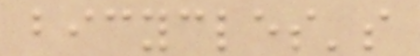bicycles's
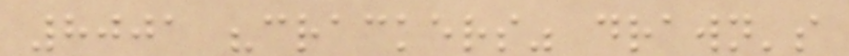8001 "crackers" drawn's
